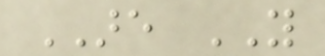ARE YOU
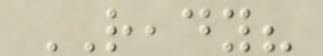READY?
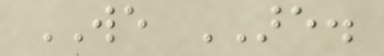WE ARE.
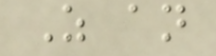As an
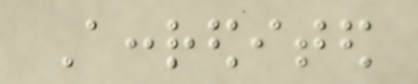Accredited
